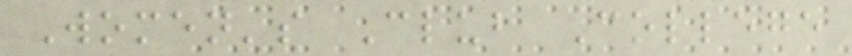Women's Club College
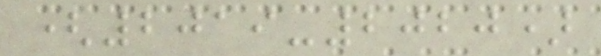(2019-2020)
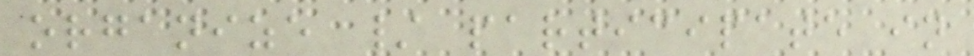organize / participate in
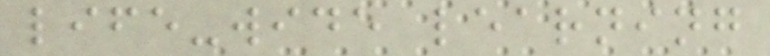life-wide learning
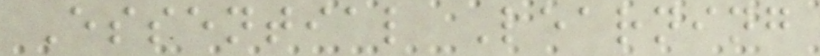Essential Learning
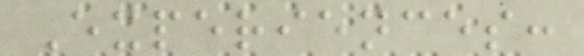Experiences:
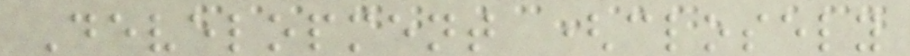Development (closely
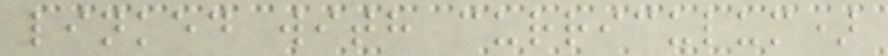linked with curriculum)
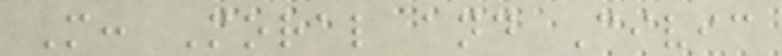M: Moral and Civic
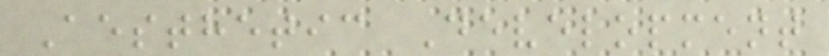Aesthetic Development
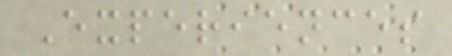Experiences
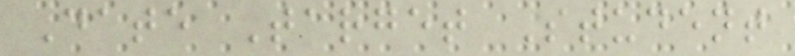Date Target Student
